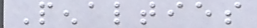Penalties
